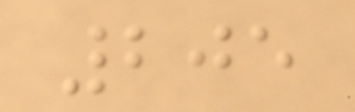205
